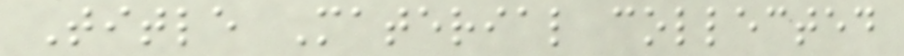Title Material collected
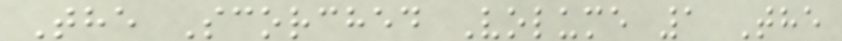The Scorched Volume 1 The
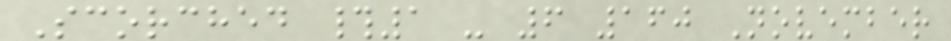Scorched #1 - 6 160 November
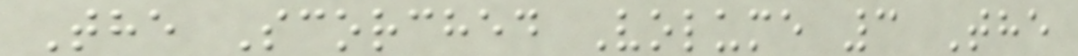The Scorched Volume 3 The
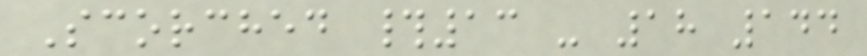Scorched #13 - 18 144
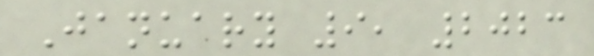January 9, 2023
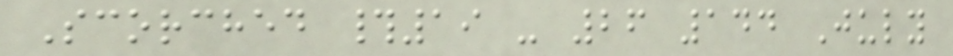Scorched #19 - 26 144 July
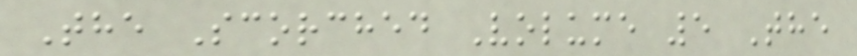The Scorched Volume 5 The
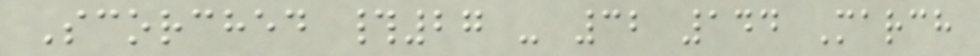Scorched #27 - 32 144 March
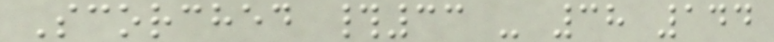Scorched #33 - 38 144
